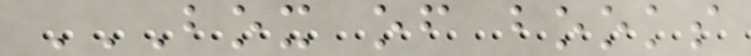BOX OF BOOKS
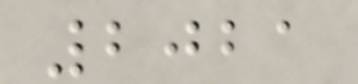2021
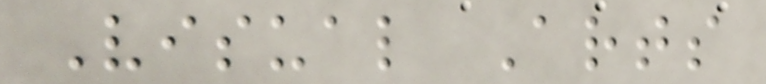Visual Arts
